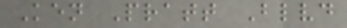Ken Pratt Blvd
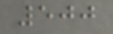500
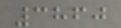3860
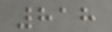818
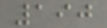190
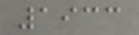1933
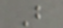B
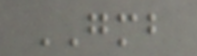GMB
